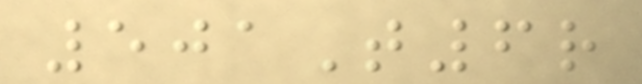501T6r
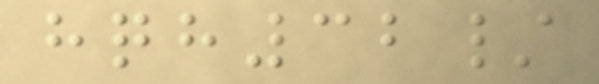hqh32/
